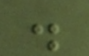.
